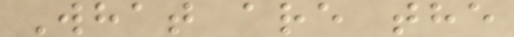What are the
